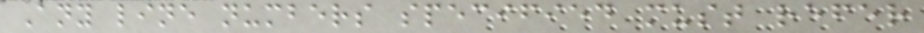Any line numbers specified must refer
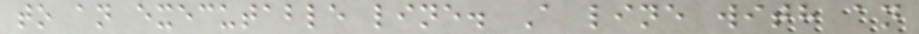to an executable line. A line with an
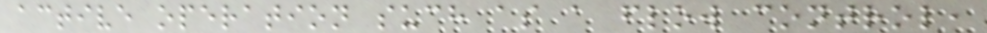active operation such as a flow control,
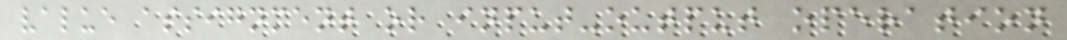value assignment or input-output operation
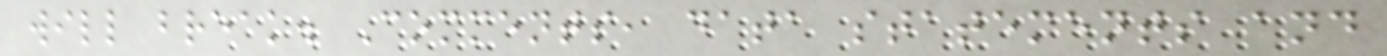will break. Comments, data statements and
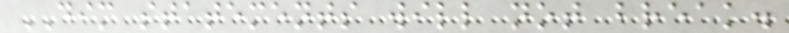DIM statements will not break.
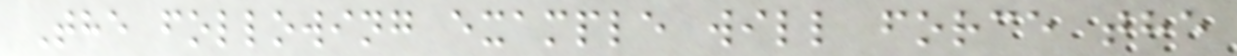The following example will force the
